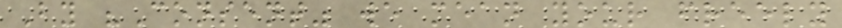By "Consent" we mean your freely
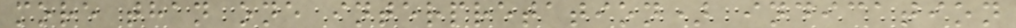more than one interpretation) indication
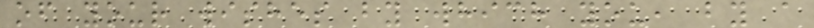of your wishes by which you, by a
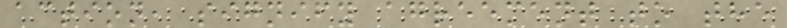action, signify agreement to the
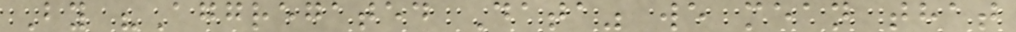By "Aggregated Data" we mean that
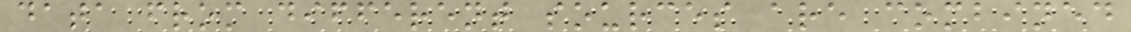data from different sources are combined
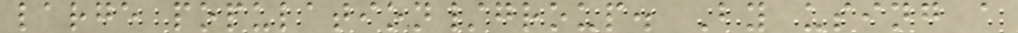large population/group. By using a
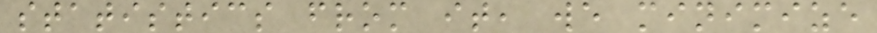statistics from it, we minimize
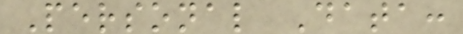Personal Data:
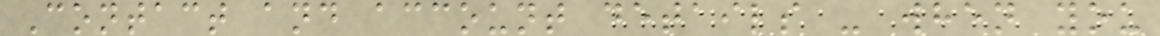Contact and account details - when you
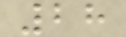28
